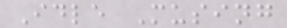Idle Musing
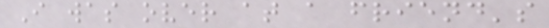I was over at a friend's
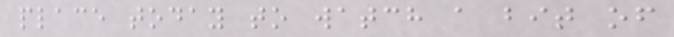place today to watch a bit of
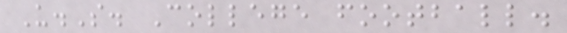U.S. College football.
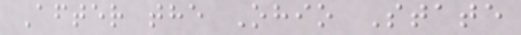After the Ohio State
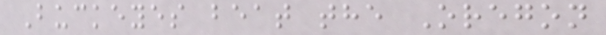Buckeyes beat the Oregon
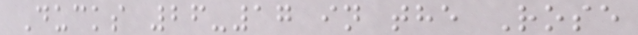Ducks 26-17 in the Rose
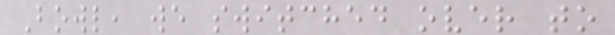Bowl, we switched over to
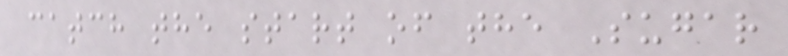catch the start of the Sugar
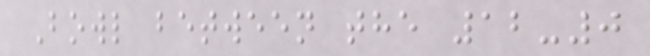Bowl between the 12-0
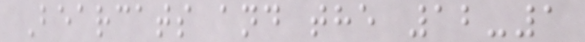Bearcats and the 12-1
